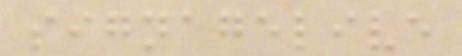signagelive
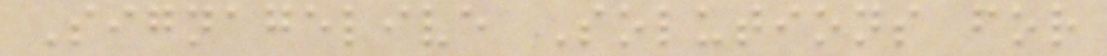Signagelive Solutions for
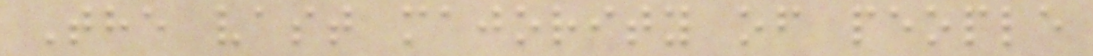The vast majority of people
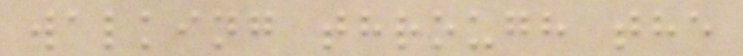walking through the
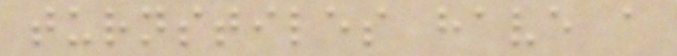turnstiles have a
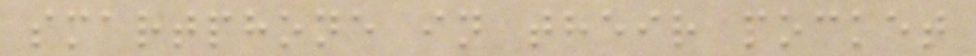smartphone in their pocket
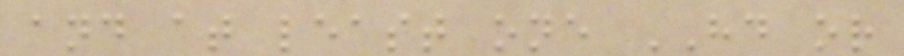and at least one HD or
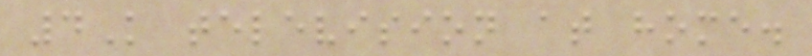4K television at home.
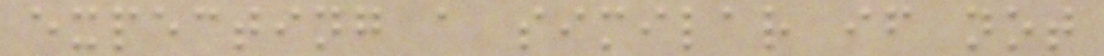expecting a similar if not
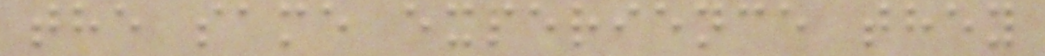the same experience they
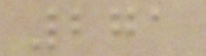271
